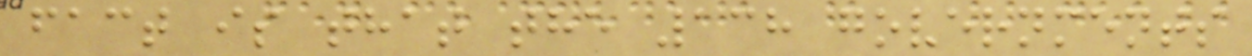fact is that the 138 governments
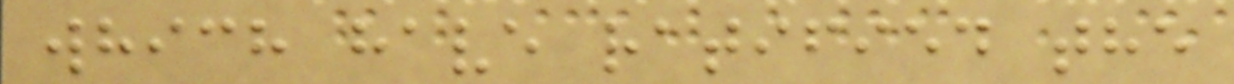which have ratified the
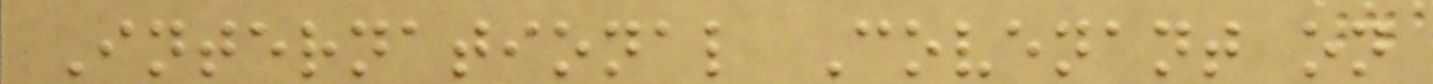International Covenant on
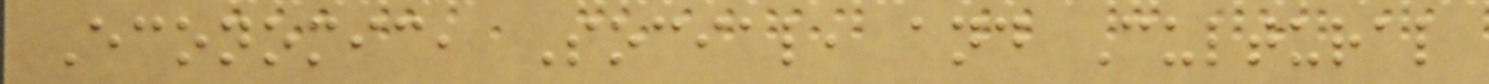Economic, Social, and Cultural
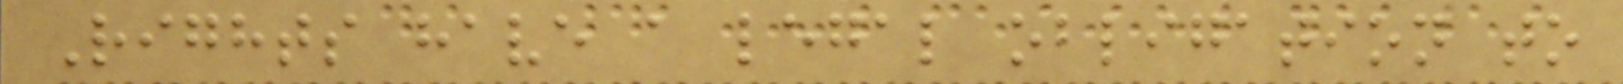Rights have a legal obligation to
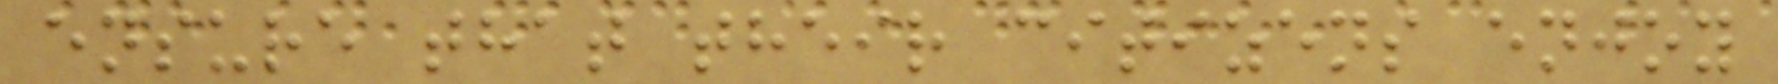ensure that their citizens enjoy
